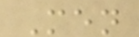Men
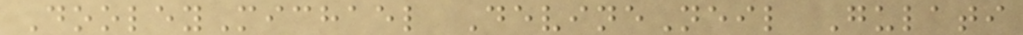DooleyMichael DevineNeil Gulati
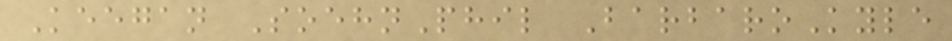Keegan SoehnPhil BarbaroKyle
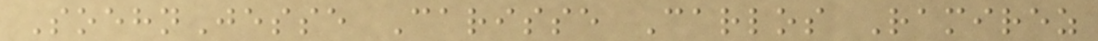SoehnJesse Carisse Carlos Ramirez
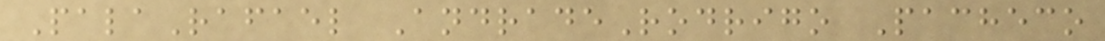PalaRafael AndradeRodrigo Pacheco
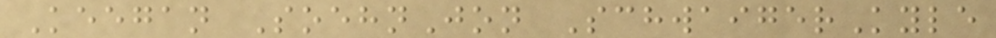Keegan SoehnJon SchwaigerKyle
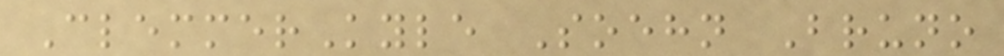ClemmerKyle Soehn Bruno
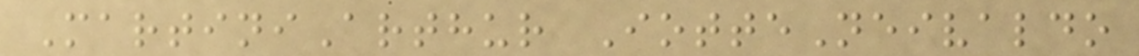MartiniArthur IotteNeivaldo
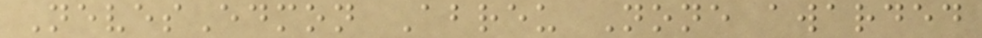NevesEdmon Abreu None awarded
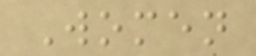Women
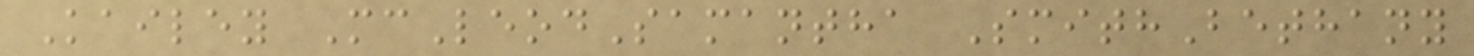Kailey McLeodSamantha SmithBethany
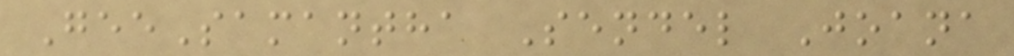GeeSamantha Sendel Joana
